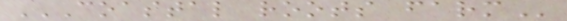COASTAL ROOTS FARM
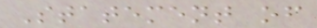Statement of
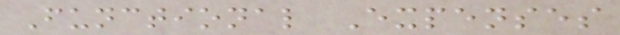Functional Expenses
